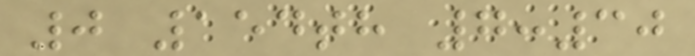0 154th 7:30
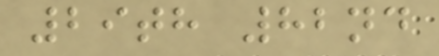29th 82nd
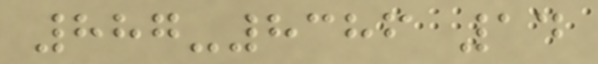887-8386 14
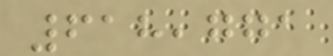618,771
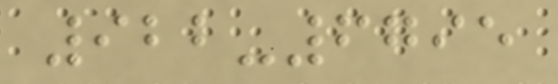922-6795
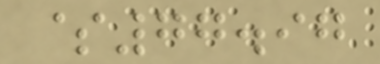$77.97
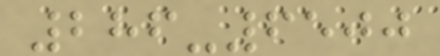286-6500
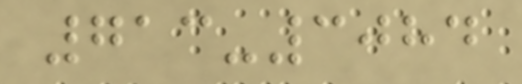713-3084
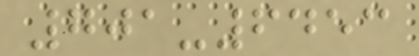701-6453
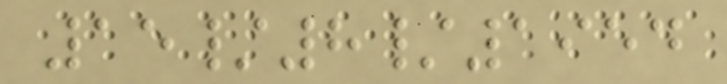15/8/1954
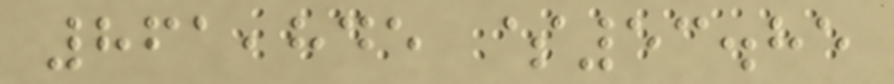861,845 $53.85
